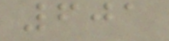601
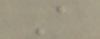A
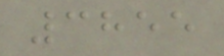3855
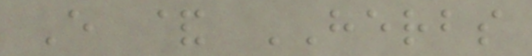E & HERBS
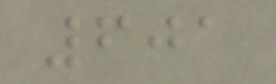601
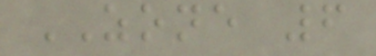ZONE 6
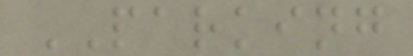PARKING
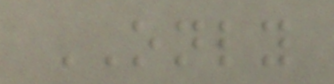ONLY
